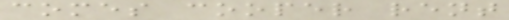comes cooper rent
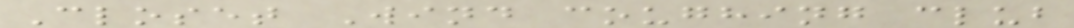Closet Wind coughing club
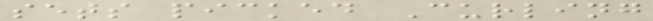sets picked Curling
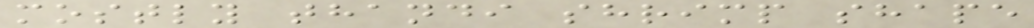mostly thandi shrimp shape
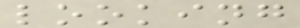looking
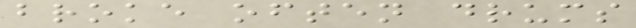broke often drums
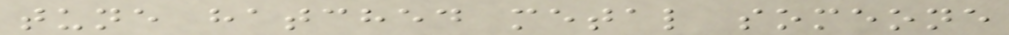tune hatched metal someone
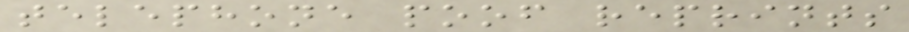telephone poof reprints
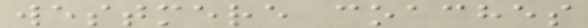westmere coaches
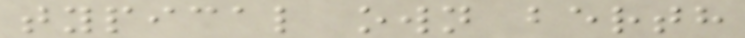typical own berth
